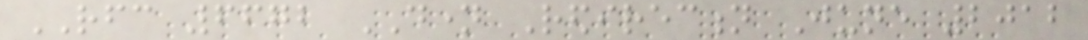RFC 6672 DNAME Redirection June 2012
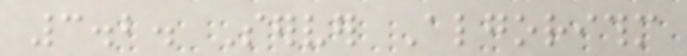3.2. Server Algorithm
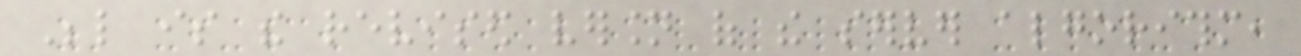Below is the revised version of the server algorithm,
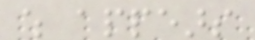which appears
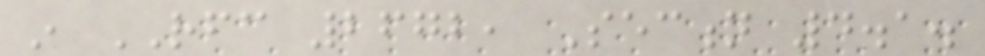in RFC 2672, Section 4.1.
